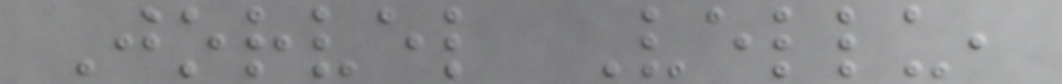Jorvel Vellu,
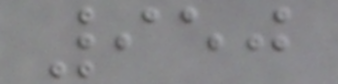950
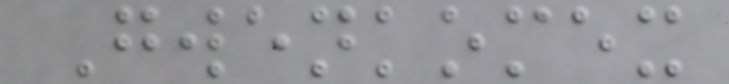Gwenkomex
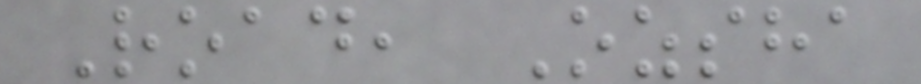Road, Ozsha
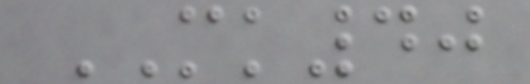MK40
